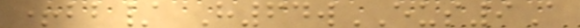+bb/ H64wEUS9A
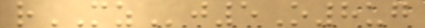rMZj5O8ug
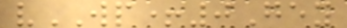vWP+0Gey
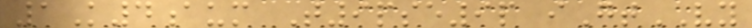1K4aum T9pse9p iGtVY
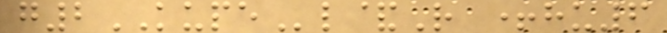g2KUPEl&R +hu6
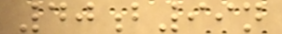40b99n
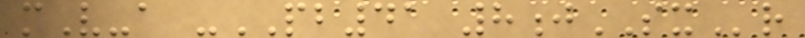mV-a -PB41 8jSXr
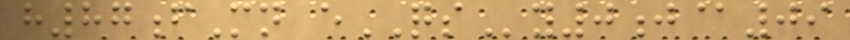h87fMn eQSy0j@09
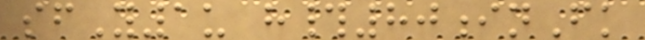sfY1u h#80inFk
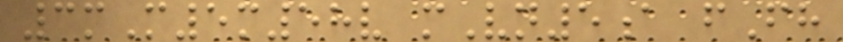3mM5m58v mVn5a fFh
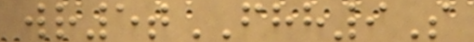wr5tFHH9S
